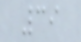39
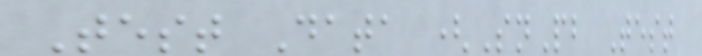Test Data (SnPb Test
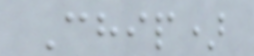Chip)
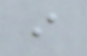i
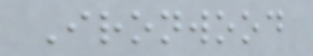Ironwood
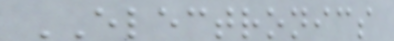ELECTRONICS
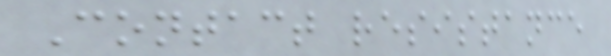Contact resistance
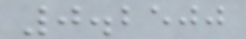0.2500
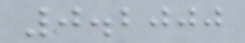0.2000
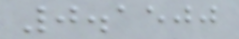0.1500
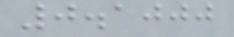0.1000
